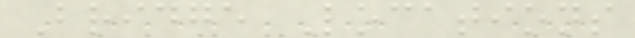Bridge Locations
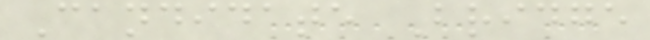Candidate Bridge
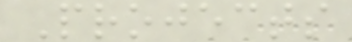Projects
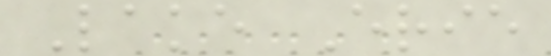Lake Erie
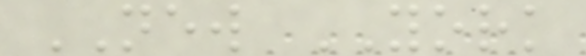NEW YORK
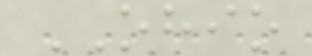OHIO
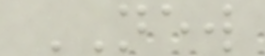NEW
